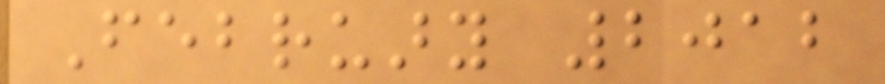February 2012
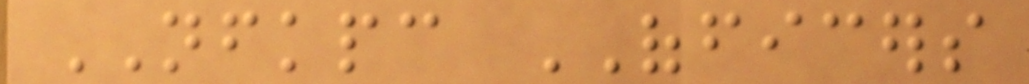NFKPC OFFICERS
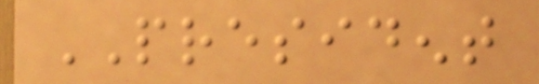PRESIDENT
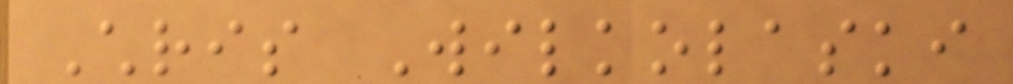Chris Wilkolaski
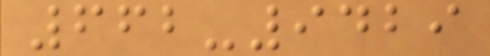662-9429
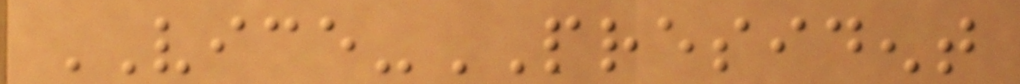VICE-PRESIDENT
